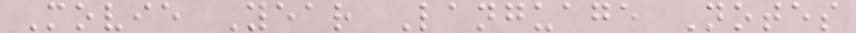Movie Year Language Notes
